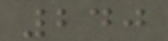240
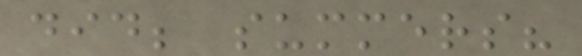did; summers?
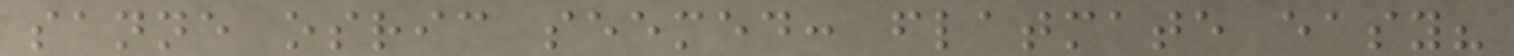sanne osric seemed: flatmate easy?
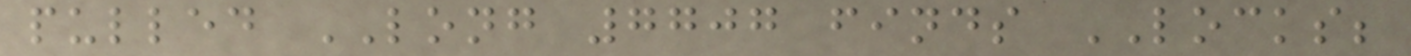pulled LONG 7707 finds LOCKS;
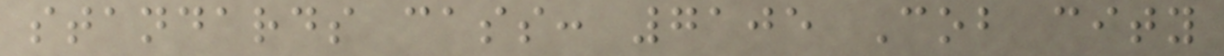standards cass: 7105 Cob city
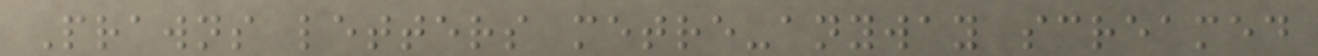Prawns letters metre-anyway screamed
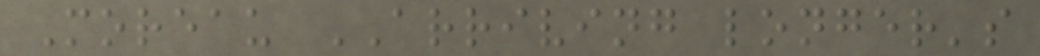Moreau ARRIVING longer's
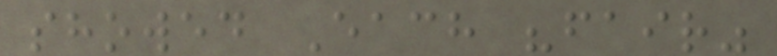showed Each "fair"
